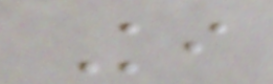Ki
